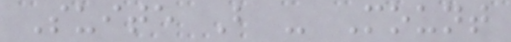Suite B - Mount
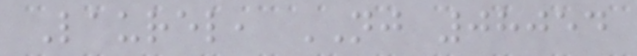Laurel, NJ 08054
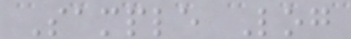Sample Log
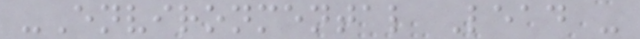-Environmental Lead -
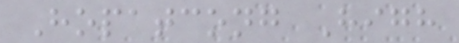Hopatcong High
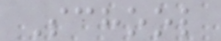School
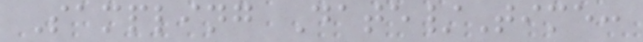Sampling Date/Time:
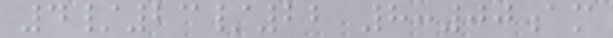4/23/22 8:00am
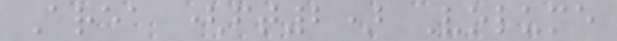Area (ft2) Volume
